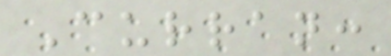Curran:
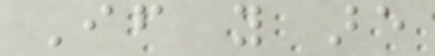If you are
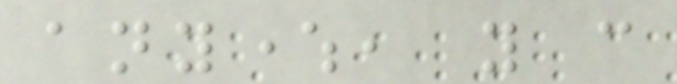anywhere, you can
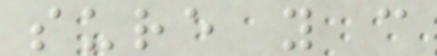sure you can
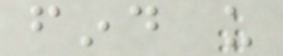find us
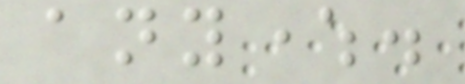anywhere.
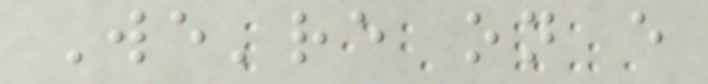We're on every
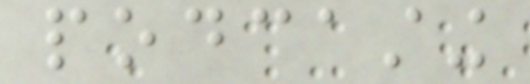podcasting
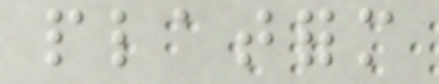platform
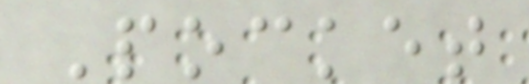Pocket
